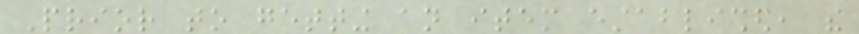Prior to getting an item established, the
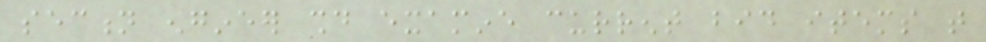section engineer should examine current bid items that
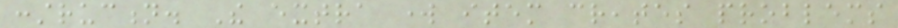construction. The extra work item creates problems
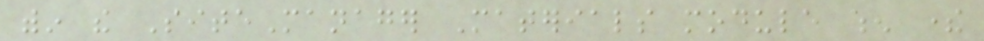within the SiteManager Materials module when there
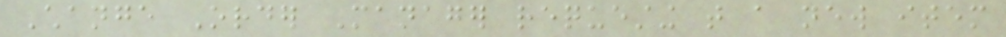Change Order Manager requesting that a new item
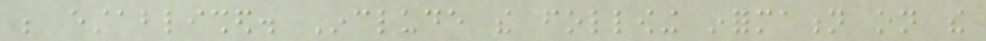be established. Include the following information on the
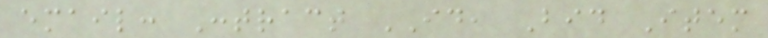email: Contract ID, Bid Item
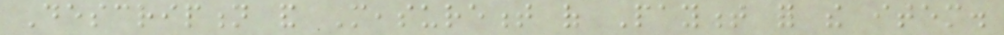Description and Measurement of Payment for the item.
